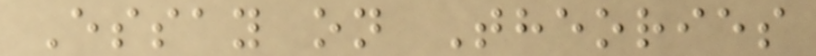Essay on Theories
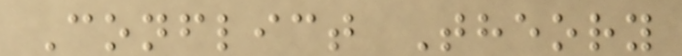Conflict Theory
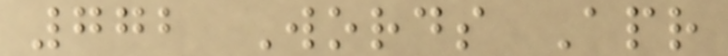772 Words Apr
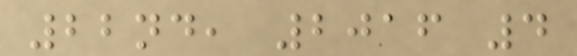22nd, 2016 4
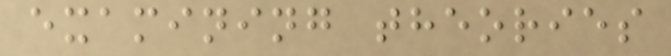examining theories
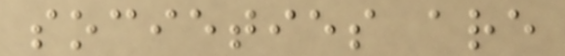societies are
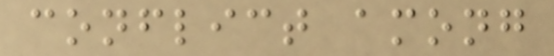conflict among
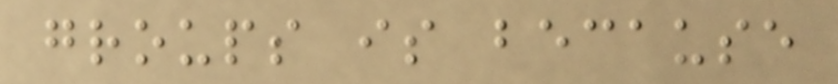groups is because
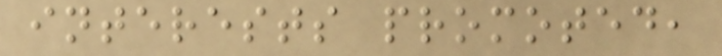interests promoted,
